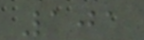101
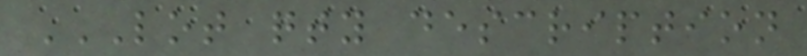LOT QTY DESCRIPTION
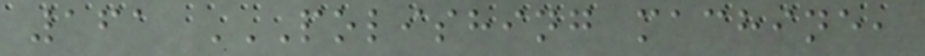161 POLISHING MACHINE,
